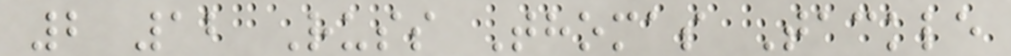2 12 Russ Thomas Tackle
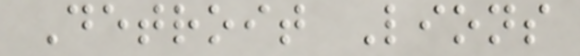Detroit Lions
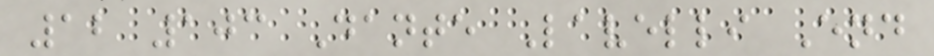12 103 Dante Lavelli End
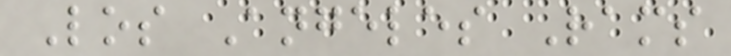Los Angeles Rams
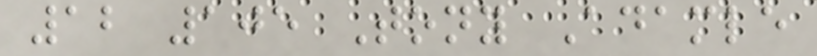12 105 Tony Adamle
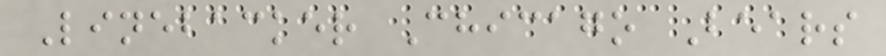Linebacker Chicago Bears
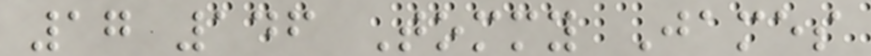17 146 Tommy James
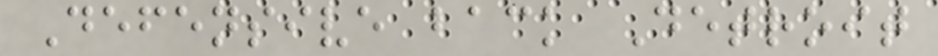Defensive back Detroit
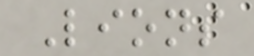Lions
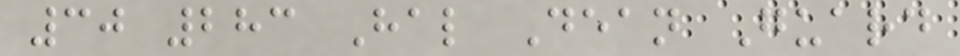30 283 Hal Dean Guard
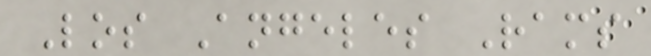Los Angeles Rams
